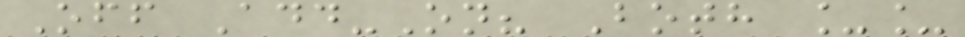Off Add-On? Both __
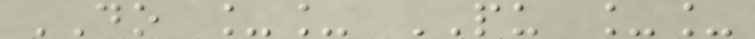DO __ PU __
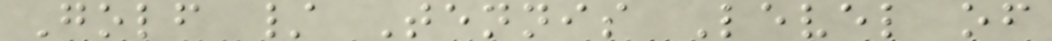Golf / Tennis Level of
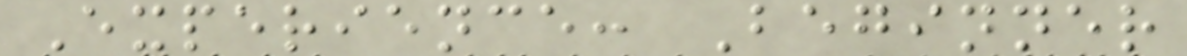Experience: Beginner
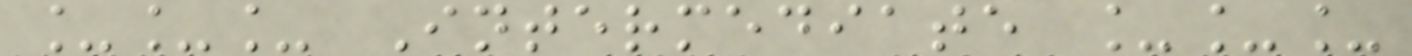___ Intermediate ___
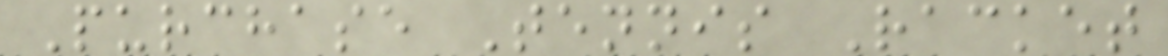Purchase Tennis Racket
